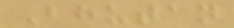Bhutan
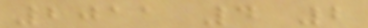2011 4 2
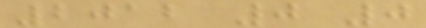2012 0 0
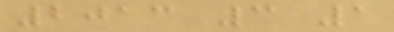2013 3 1
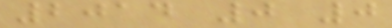2014 0 0
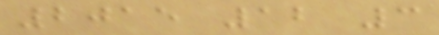2015 12 3
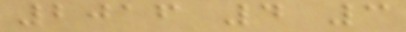2016 4 3
